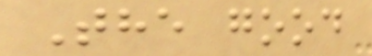The good
